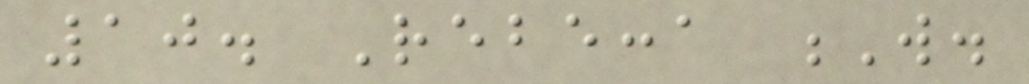10. Rebecca W.
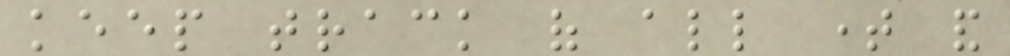keep track of all time and
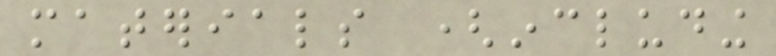materials (including
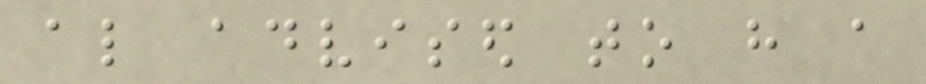also advised to have a
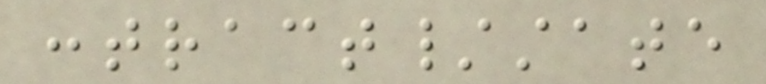contract/state
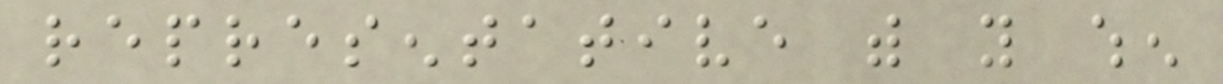representative with you when
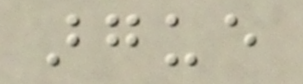argue
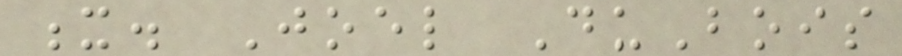x. Joel DuBois
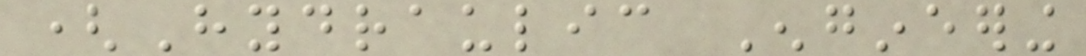(Hydraulic Engineering
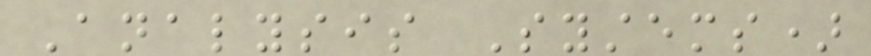Analysis Systems)
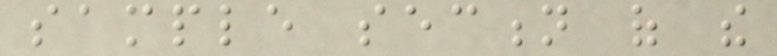sample section of the
